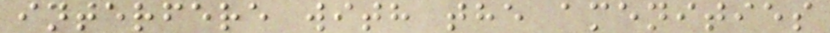interfere with the amenities
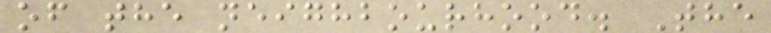of the neighbourhood. The
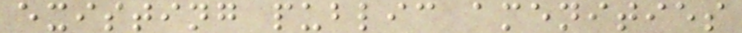existing public amenities
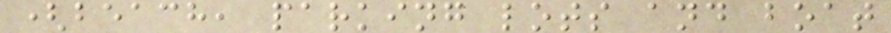(beach, parking lots and boat
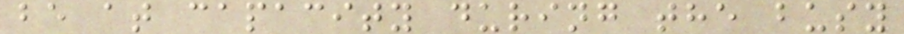be at capacity during the busy
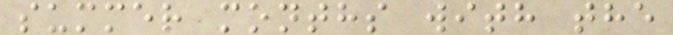summer months with the
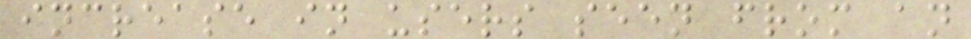increase in users seen from an
